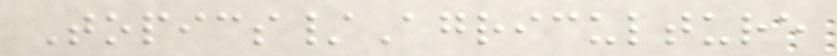Topics/Agriculture
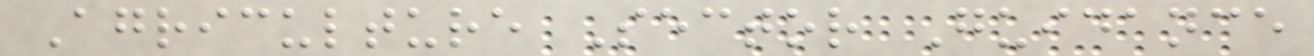Agriculture Sector Guidance
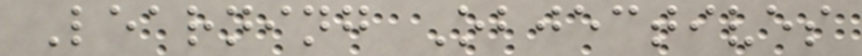Learning Objectives
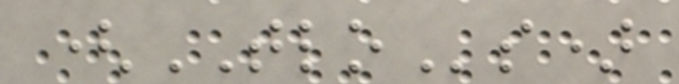(TLOs)
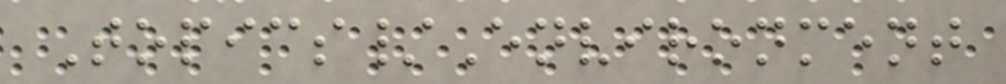Topics/Environment
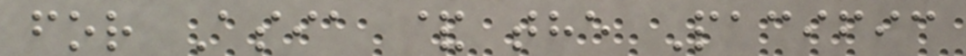for Asia & the Pacific
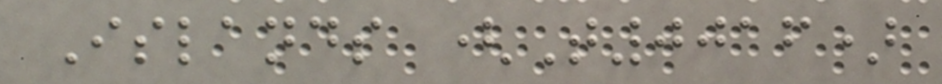Islands (T0016)
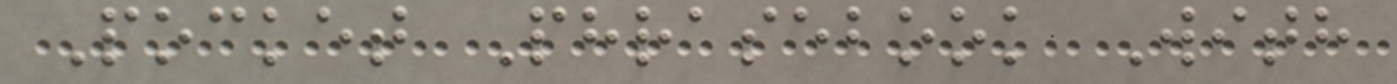Pocket Phrasebook With
